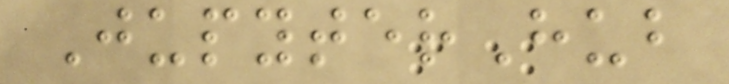JupyterHub
